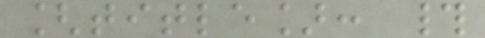[title]: #
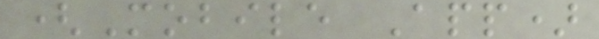(Mobile App)
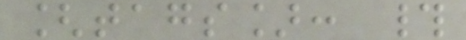[tags]: #
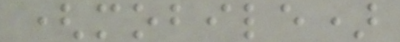(mobile)
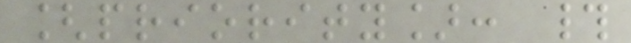[priority]: #
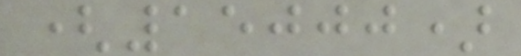(15000)
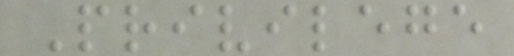Privilege
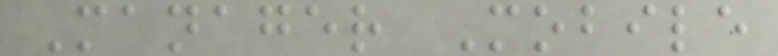Manager Mobile
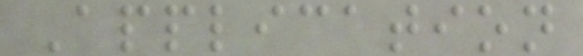Application
